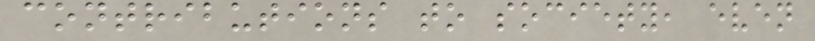contributions to society, even
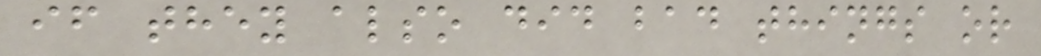if they also did bad things or
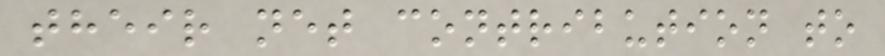their net contribution to
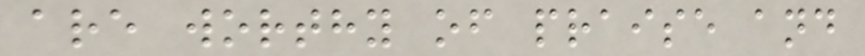are worthy of praise and
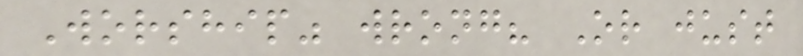Worship" wrong? Or just
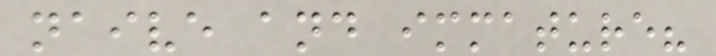naive and immature?
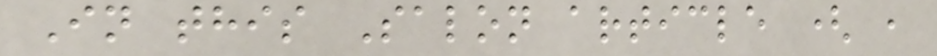In this Salon article ( ,
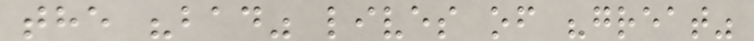the "bad" lives of "great"
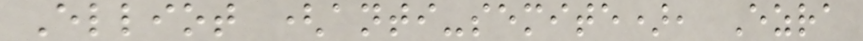Elliot (anti-semite), Ezra
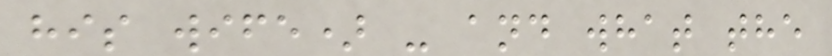his wife) - and what the
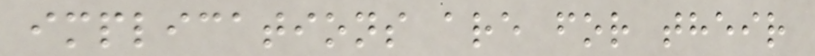implications are for their
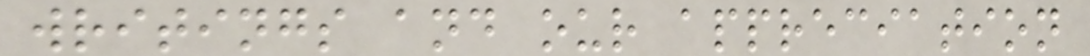writings and our appreciation
